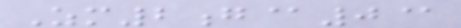Zm2g@0@
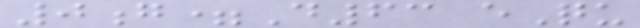0g=D63 eQu
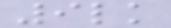9lk
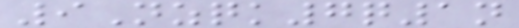9Nzqk7q1n
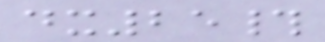dx25#
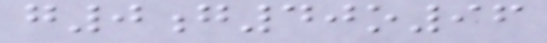g0g40o96
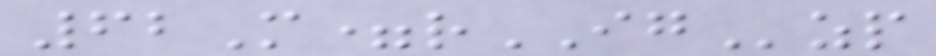62M=rIGzp
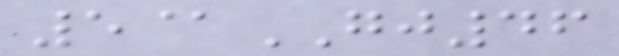5@GJ46
